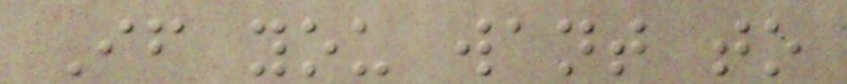If you want to
